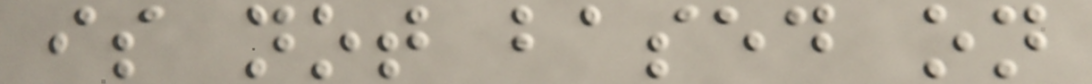is not based on
